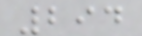294
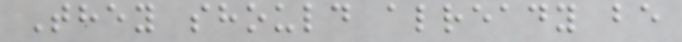They should already be
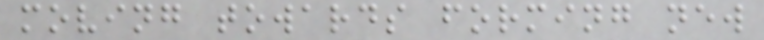moving towards forming new
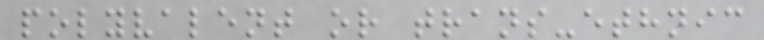polyvalent or trans-ethnic
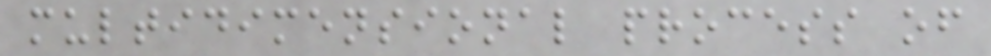multidimensional process of
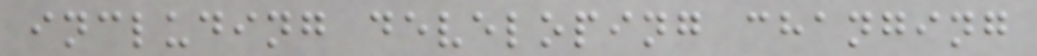including developing changing
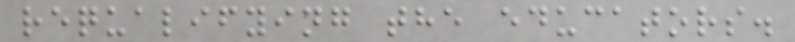requalifying the educators.
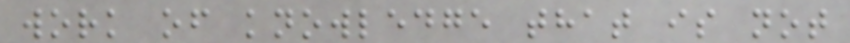work of knowledge that is not
